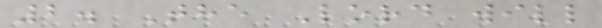2. The Lord will
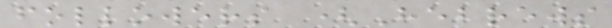followers (Hebrews
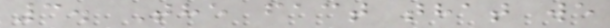3. The fact that we
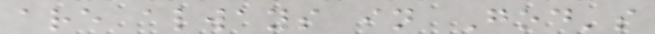are always in God's
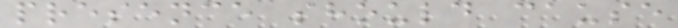presence should cause
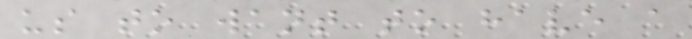us to want to have a
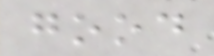good
